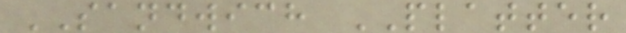SANDWICH PLATTER
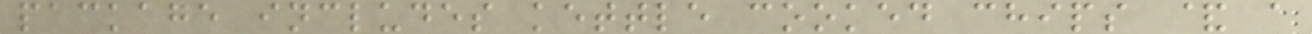package includes kettle cooked chips & a
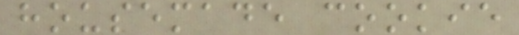housemade cookie
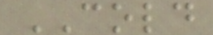COLD
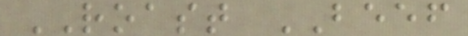ROAST BEEF
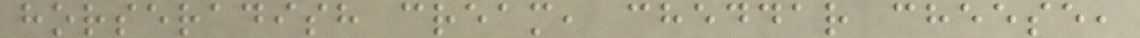horseradish cream, cheddar cheese,
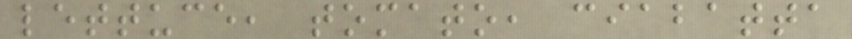lettuce, tomato, ciabatta
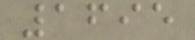1695
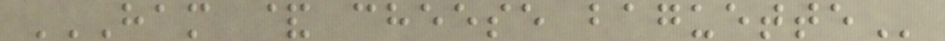HAM & CHEESE BAGUETTE
